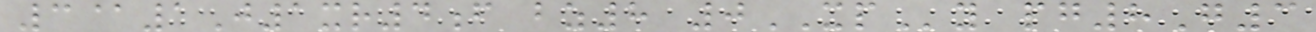3@1J1xr4f bz8 0XPy pg8G3
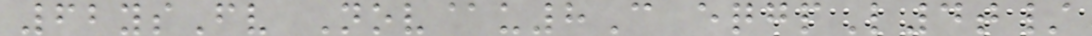62ysFv Nov@u8C eqgpL4t/
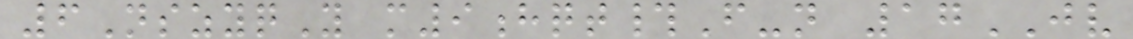6NszyqY m9hqt#F-n 17JV
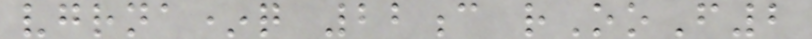vgrna*q 22c rOoF2
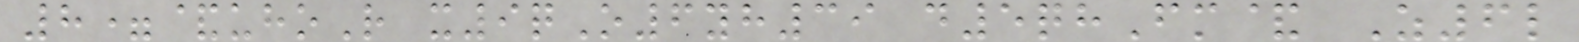8=&uhoR x9qO6yh39 d5qhFm& Z6l
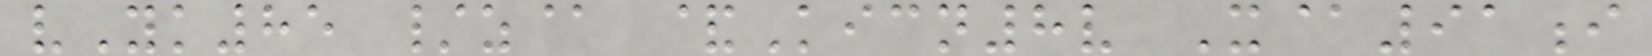vYk85 /z@ &Kicn8v X@91i
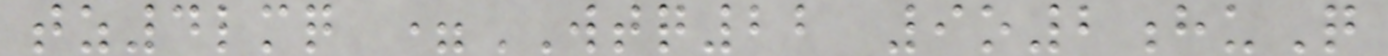tz4lmq =WTQ22 9o2huQ
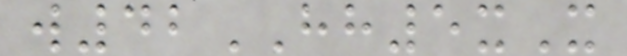w42HH5xX
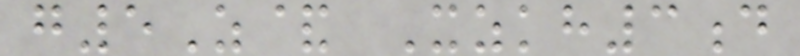g5Z& Xzkh3d
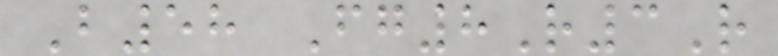B58 Fg8R3R
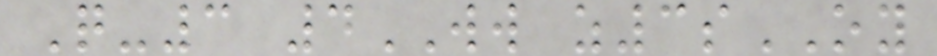Q-3 4WW z3sOY
